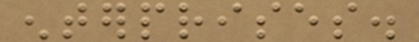enterprises.
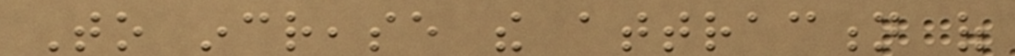To increase the attraction of
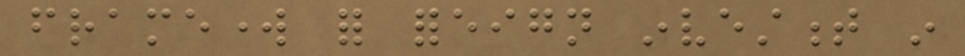framework for foreign investment in
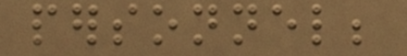personnel;
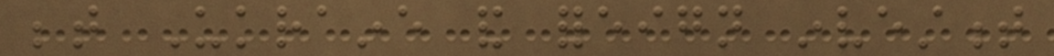between Ukraine and foreign investment
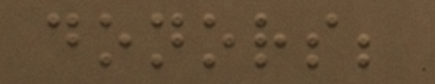donors;
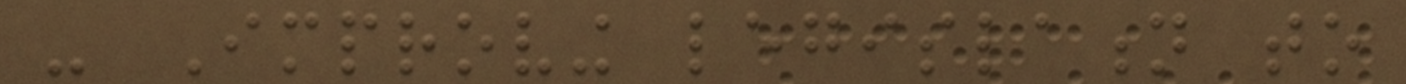- Improving legislation to
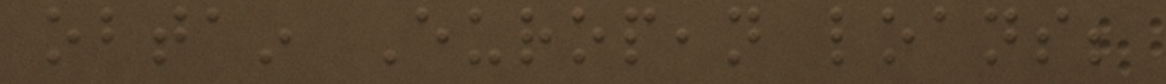obtain European loans;
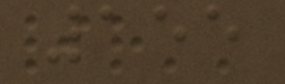155
